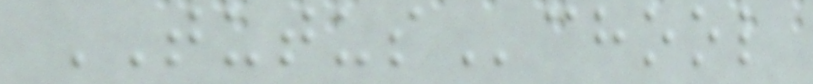TUTUSchool
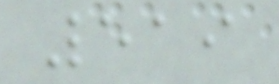519
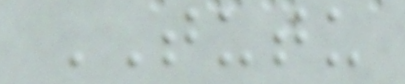TUTU
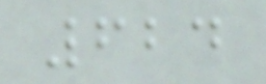624
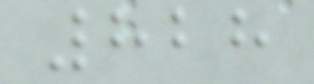828
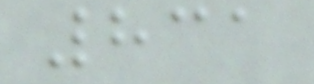831
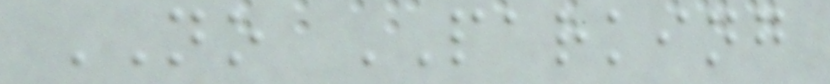NO PARKING
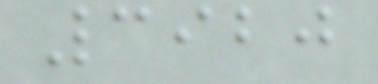3920
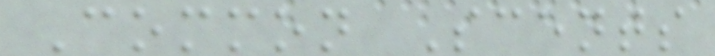Common Scents
